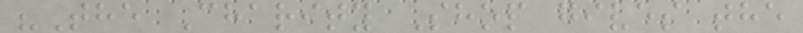"The Charity Shop gives the
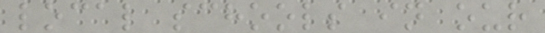local schools in our
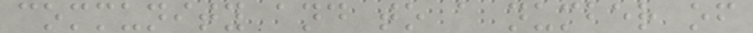community and to a number of
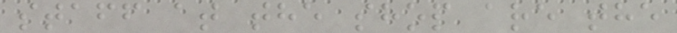staff at the shop are the
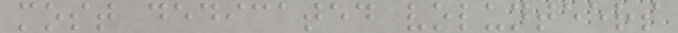most dedicated volunteers
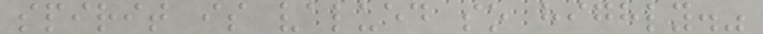spirit is valued so highly."
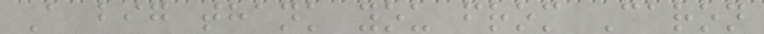A big thank you from Caron
